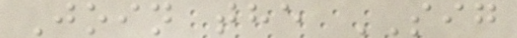Join the SIG
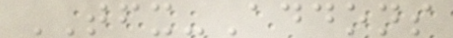TFX-Addons
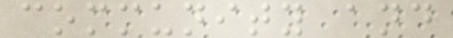community and
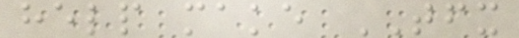help make TFX
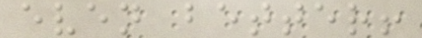even better!
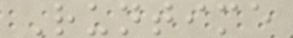Runtime
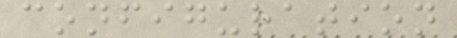configuration
